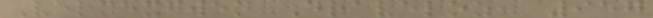Velmexgwen Draveloz, 957
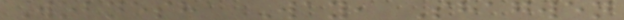Wobnesha Way, Shagwen
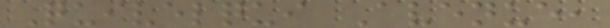Quivelqui Avenue,
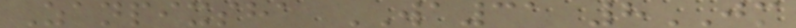Zanpixsha WA31 8JM
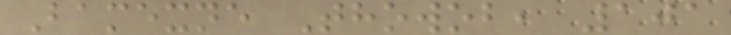Bamexne Thowob, 101
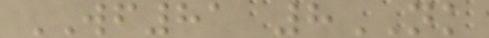WF81 8NK
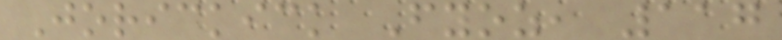Jorickick Fyoz, 117
